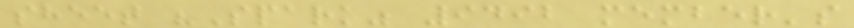sheet "Spark" 9492 member's
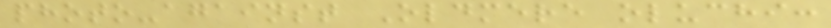photo-against Oldmere oluchi:
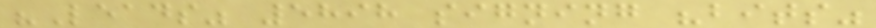"Leads" 5898 signing "bits"
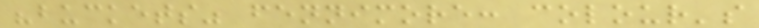"buckets" fennimore: colour's
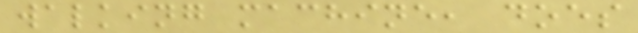walking machine, does
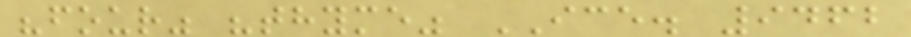"four" "thyme" ICE. 9462
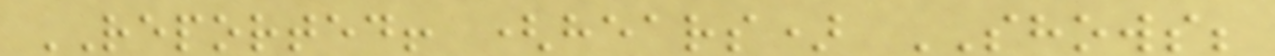REPORTED! (hears) SHOWS;
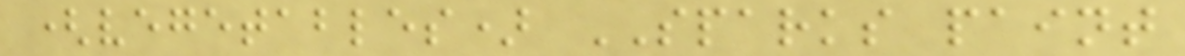(vegetables) SPARKS paint
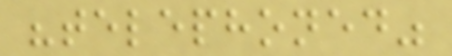"telephoned"
